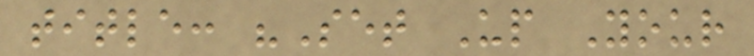title: "Set Up Your
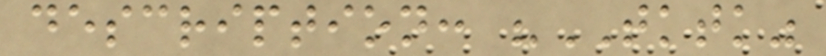description: "TKTK"
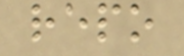repo
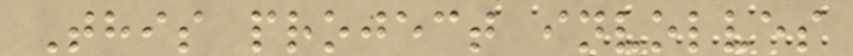This project involves
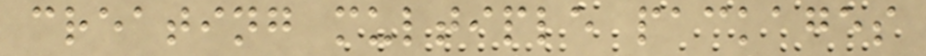creating multiple packages
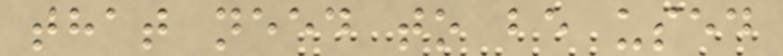that need to be used
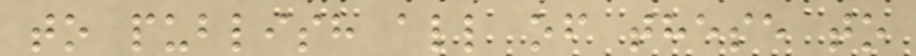to publish all of these to
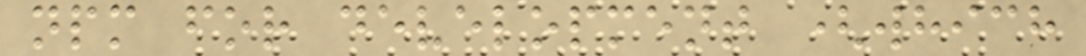npm for development (which
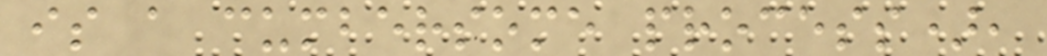is a cumbersome process),
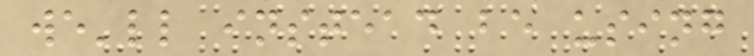we'll instead be using
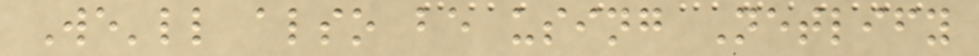We'll also be using Netlify
